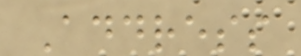Address
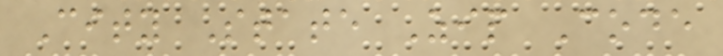City State Zip Code
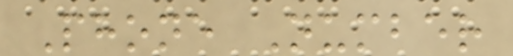Phone Number
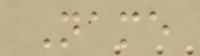Name
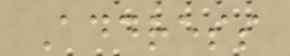Address
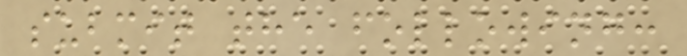submit the following:
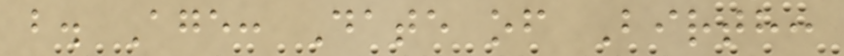b. Age: Date of Birth:
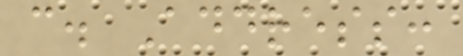c. Address:
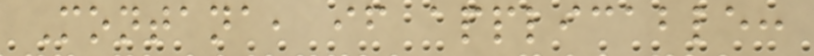Montana, if applicable:
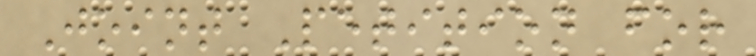Joint Petition for
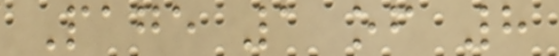Page 1 of 8
